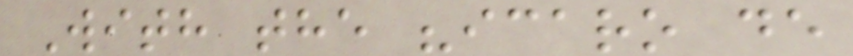With the "icaro de
